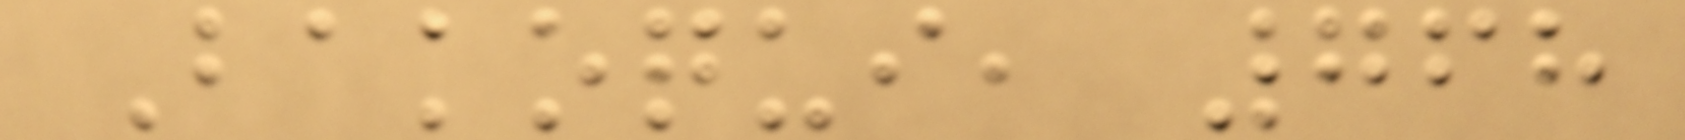Bakoqui, 768
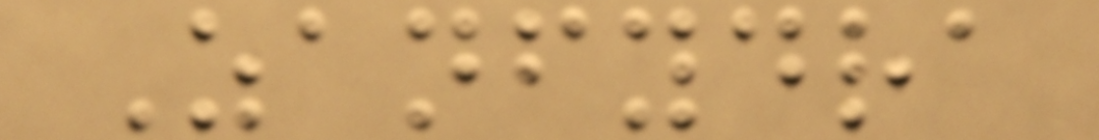Zanfydra
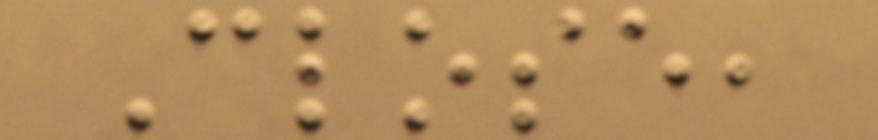Close,
